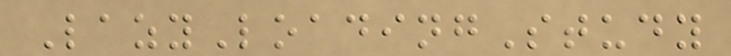LazyLoadingStudy
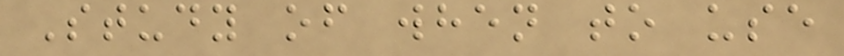Study of when to use
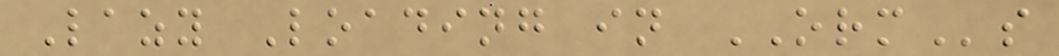Lazy Loading in ORMs
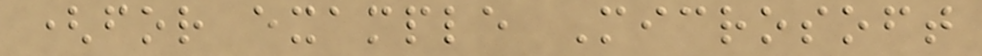(for example Microsoft
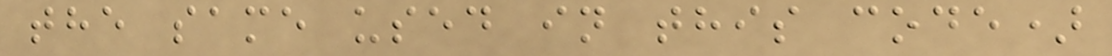the same used in this code)
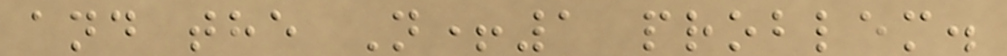and the N+1 problem.
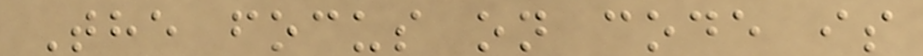The focus on code is
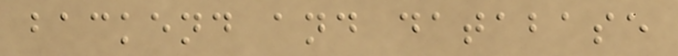backend and database
